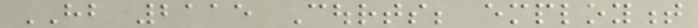HB 2115 Courts; employment
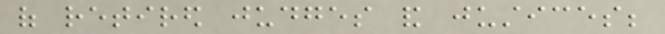of retired judges and justices;
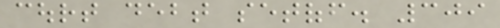court debt setoff. 309
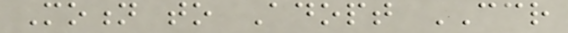Motion to Adopt CCR
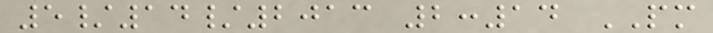5/14/2013 2:14 PM
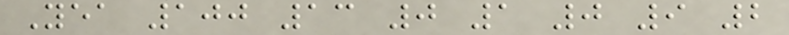Yea 100 13 0 1 0 9 2
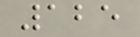125
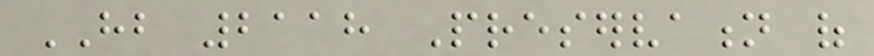HB 2118 Preservation of
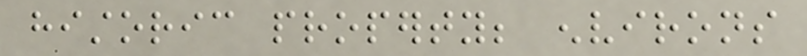historic property; environs
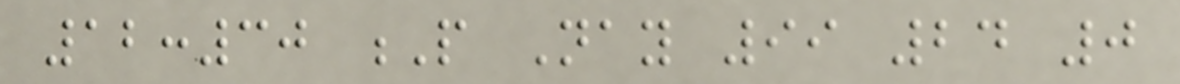12:30 P Nay 99 24 0
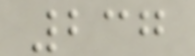237
